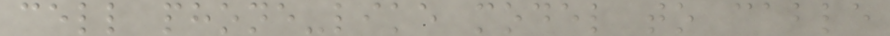cell phone-like model to cable
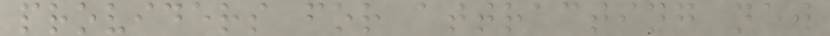providers for attracting new
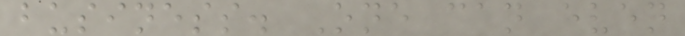business. One can even
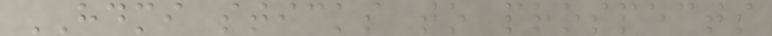HDMI sticks to prospects
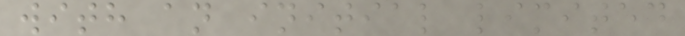with an initial limited
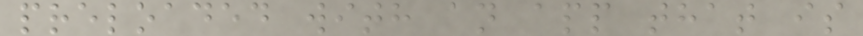preloaded with an app that is
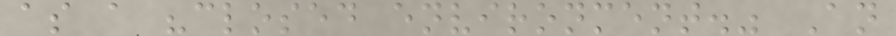as a "closed environment." An
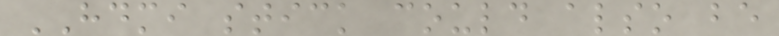HDMI stick could also be
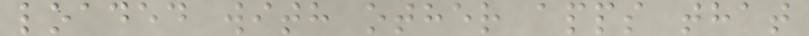loaded with other apps that
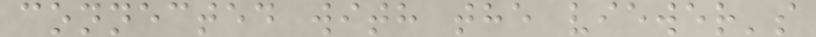connected with the viewer's
